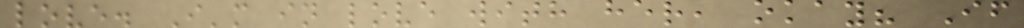love. I'm in love with her, okay? If
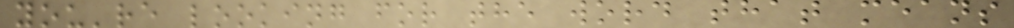you're looking for the word that means
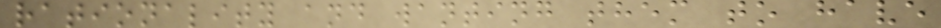rationality and wanting them to have
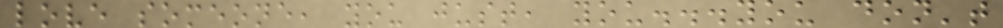love someone, you just, you...you don't
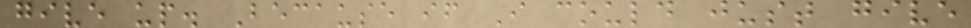give up. Because if I could just give
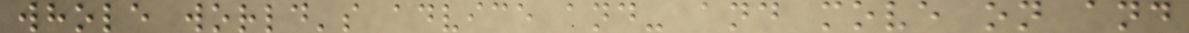whole world's advice and- and move on and
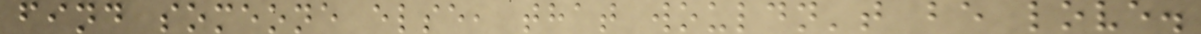find someone else, that wouldn't be love.
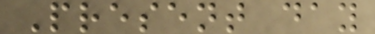Present day
